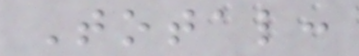Total:
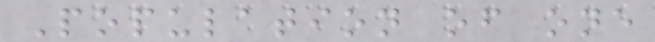Population of one
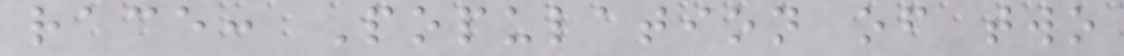race: Population of two
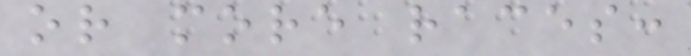or more races:
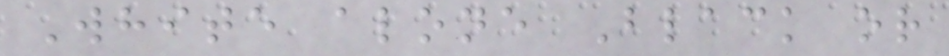White alone Black or
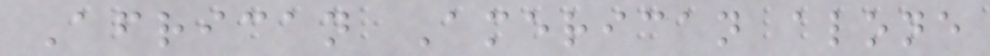African American alone
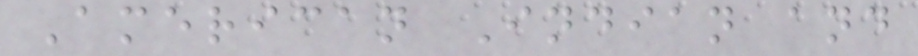American Indian and
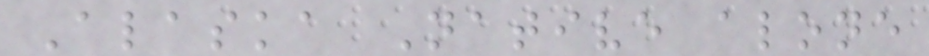Alaska Native alone
